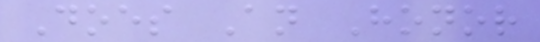Does An Honor
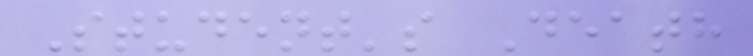Student's Death
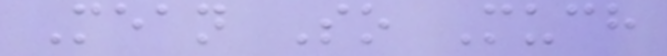Mean So Much
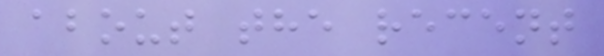about the recent
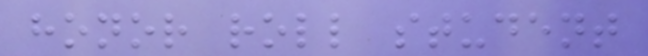honor roll student
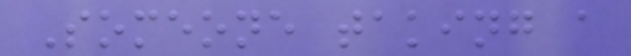Someone taking a
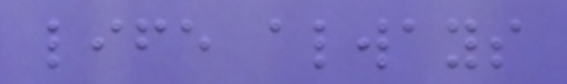life always
